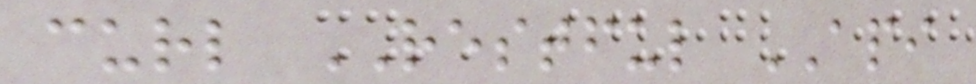curl RESTFUL API
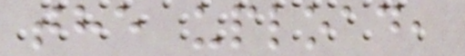the upload,
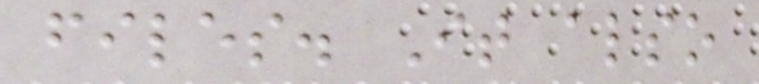files. It also
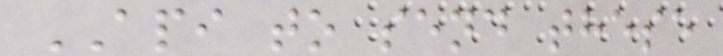API to send these
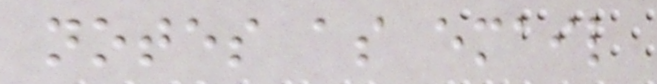notes as email
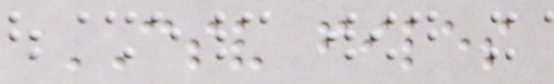CSV files
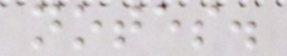notes.
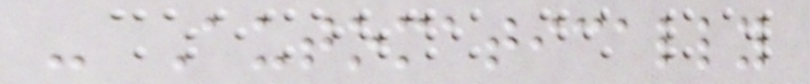- Automatically
